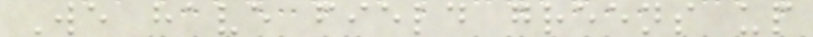We have field greens up
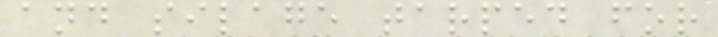and silage tarped for
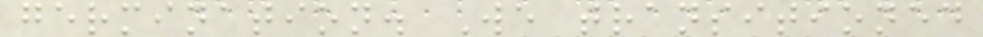germination. We transitioned
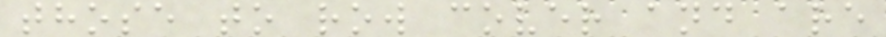those to row cover and are
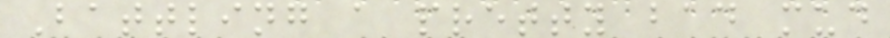Battling a pretty bad mud
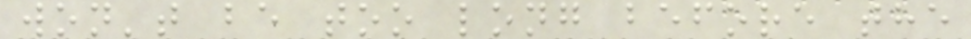won't be too long before the
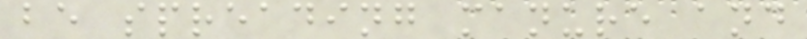be spreading manure and
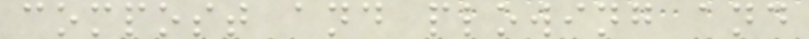compost and plowing and
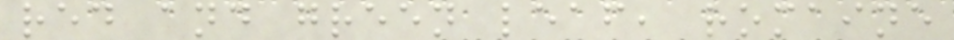red and green leaf, romaine
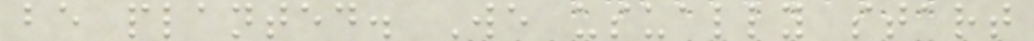be planted. We usually start
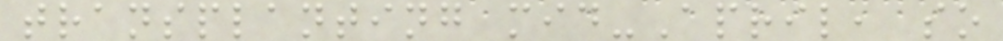transplanting mid-April, so
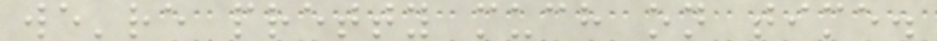we're pretty much on time.
